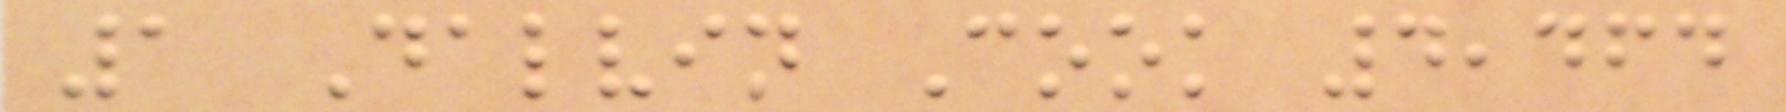1 Dalvin Cook 4,464
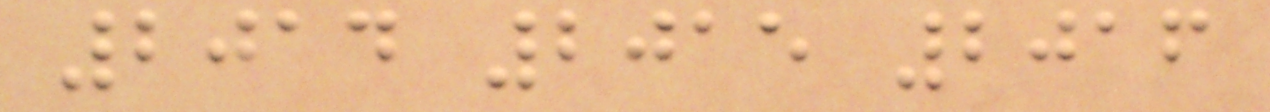2014 2015 2016
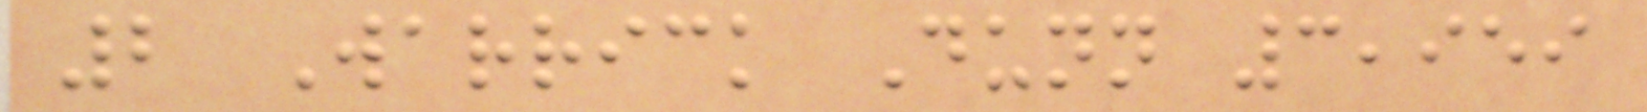2 Warrick Dunn 3,959
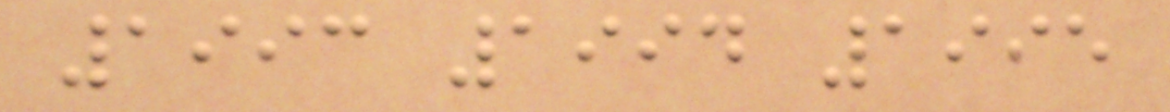1993 1994 1995
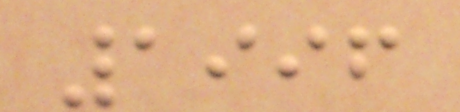1996
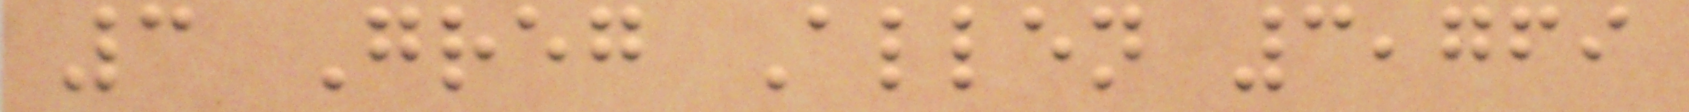3 Greg Allen 3,769
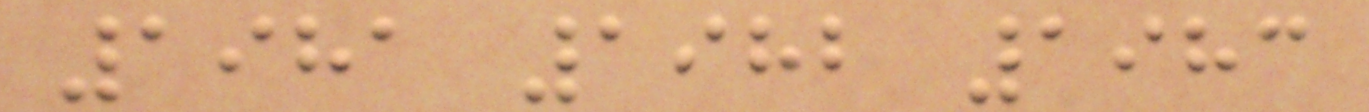1981 1982 1983
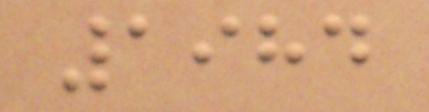1984
